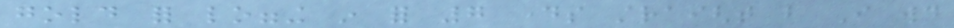gold for logging in for 7 days straight but I would
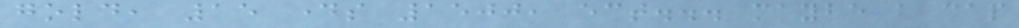gold, 15 days 1500, ect... maybe a cap
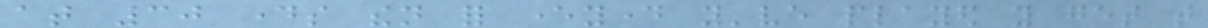at 30 days then for everyday you've played you get that
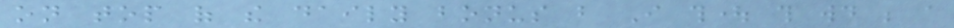on top of the daily bonus but I thought this would be a
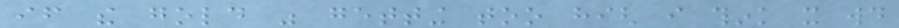if the gold was getting too high i think it would
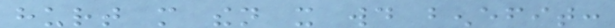hurt more then it would benefit:
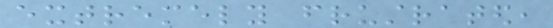extremely frustrated,
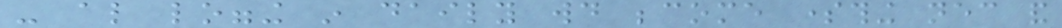- also logging in daily would become something necessary and
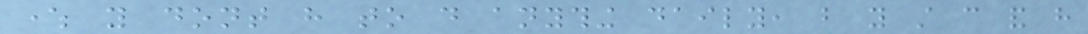where you dont have to do anything daily, but you still can and have
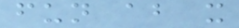fun about it
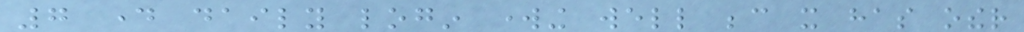7 day daily login working well because it has other
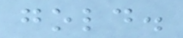gold.
